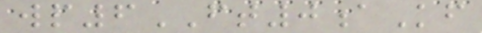wp6FT0aKf
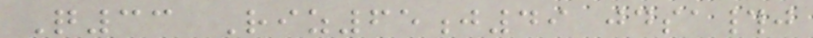Q33 Riz65j49 jdsa#j
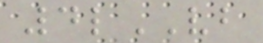4lVB
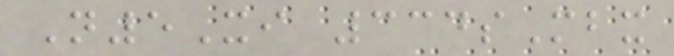N5Xi 334sMbx
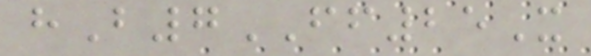hB7FF25X
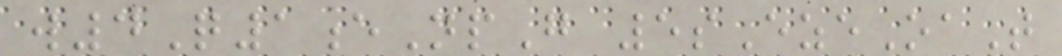w4Q1eNpG 5sEzeOaT
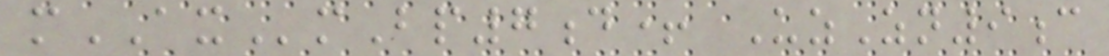mAXmBp7d+ UzZn9c
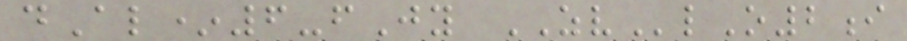dAl*6-fJy ZVlO2i
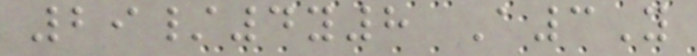29/4y8 A3Y
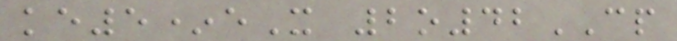ke5*eX 2o42CP
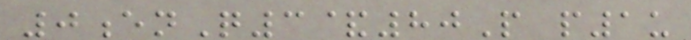0enQ3&80P p1u
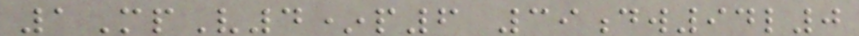1MpV4*p6 39dw94l0
